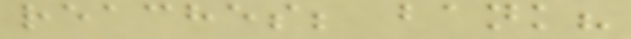reaches; bank?
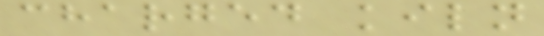charged kiln
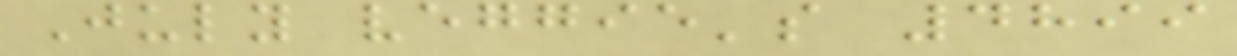July veggie's 4899
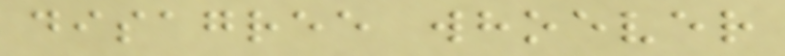disagree whoever
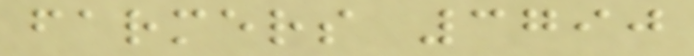farmers 3790
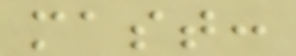mast:
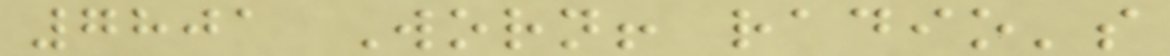7801 Worn! radio's
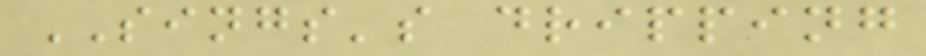SINGS's dripping
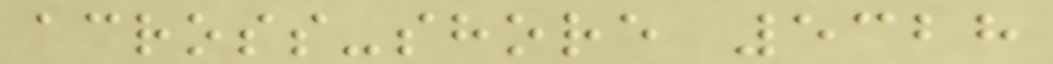across-shore 5328
